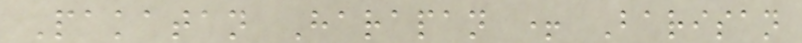Pakatan Harapan + Barisan
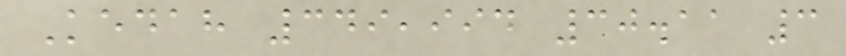Kedah 349,994 30.11 3
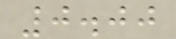0.00
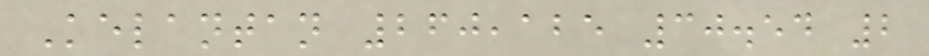Kelantan 260,125 30.54 2
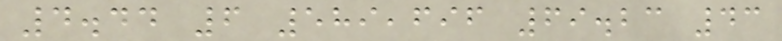4.44 6 589,696 69.23 43
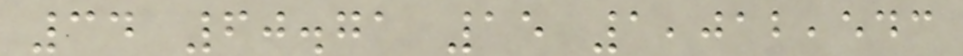34 60.71 15 1,012,543
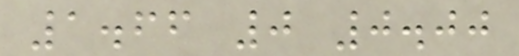1.66 0 0.00
